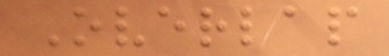Overlap
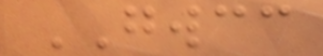GWCC
